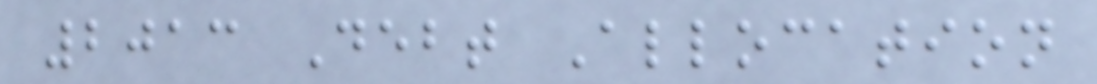2013 Debt Allocation
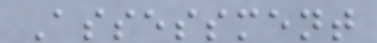Assessment
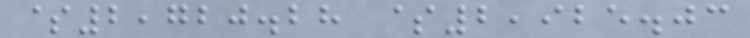$2,720.28 $2,925.03
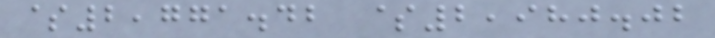$2,771.42 $2,980.02
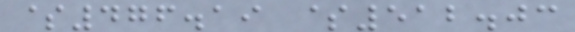$476.19 $512.03
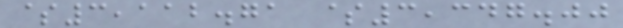$3,112.71 $3,347.00
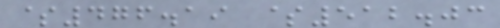$476.19 $512.03
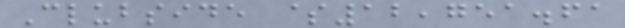Clubside $12,751.61
